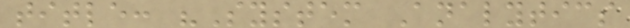title: "System Analytics
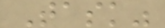Task"
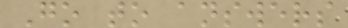Go to answers
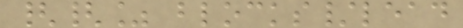{{% blocks/lead
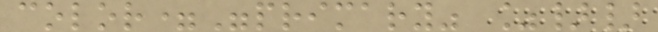color="primary" %}}
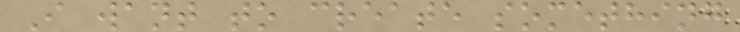I want to create something
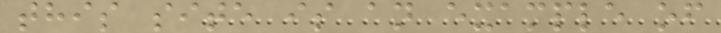this site is an example of
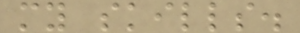my skills.
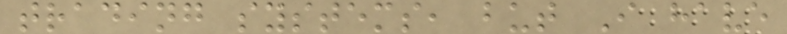trading systems, but I have
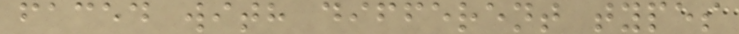faced with different types
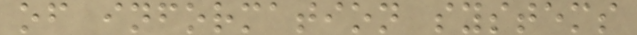of information systems
